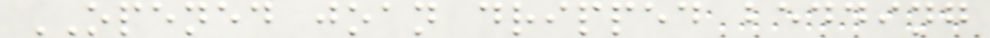OPENED joan dripped bedding
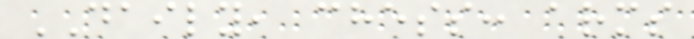DAILY, chess: arms
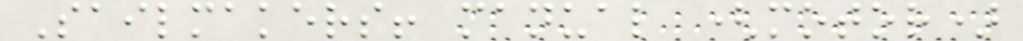Sailmakers! manual (motor)
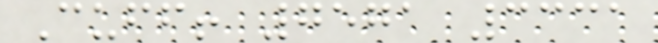Cuff! 7571 3331
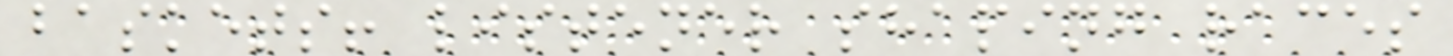baskets! listener shaping races
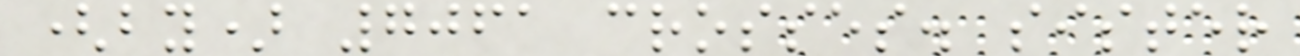(by) 7061 crosses. sister
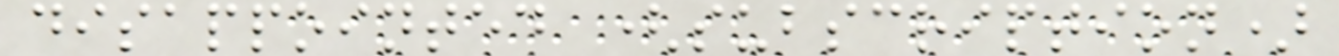disappointed (subscription)
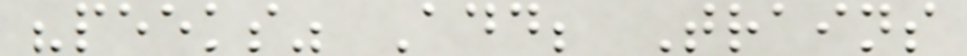"peeks" Add; Trains
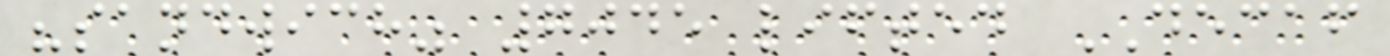"sandwich" 7045 lifted DECAF
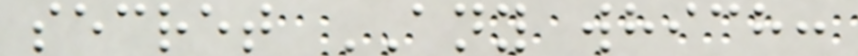secret ANY which:
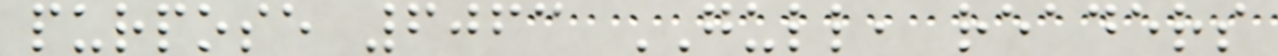purpose 6063 GULL, readers
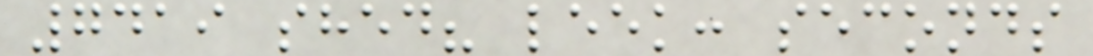7419 shed? leek: seconds
